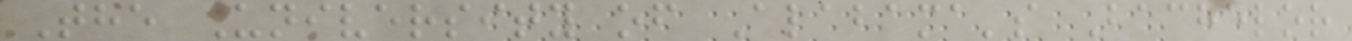The University of Alabama's Bachelor
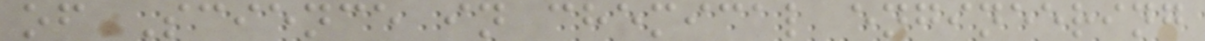of Science in chemical engineering
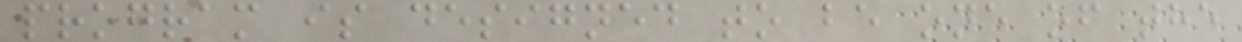program is designed to be one of the
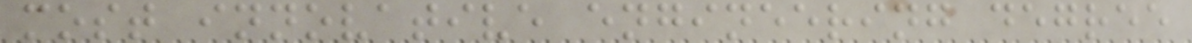most innovative engineering degree
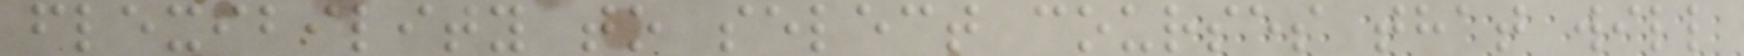flexibility to select courses that will
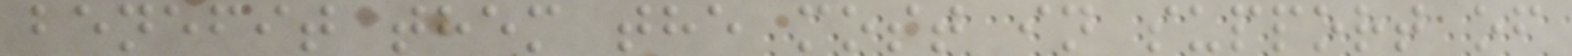benefit them the most in support of
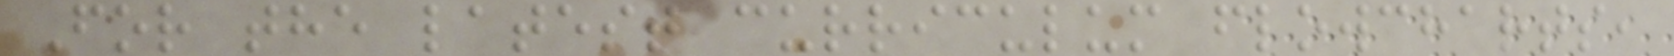For the latest curriculum flowcharts,
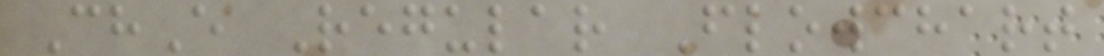ChE Regular Flowchart
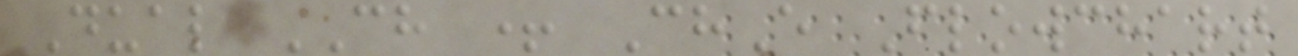Dual CH + ChE Flowchart
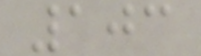103
